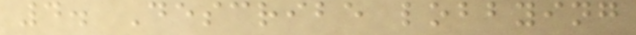4. Describe lobbying
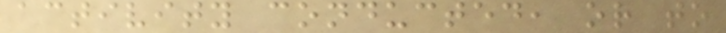activity conducted, or to
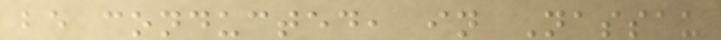be conducted, in Nassau
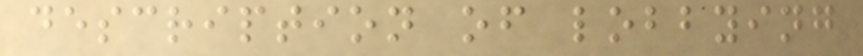description of lobbying
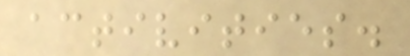activities.
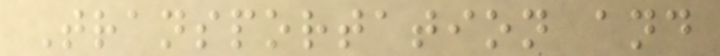Transportation and
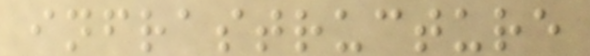infrastructure
